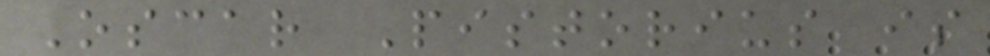Oscar Pistorius is
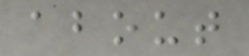about
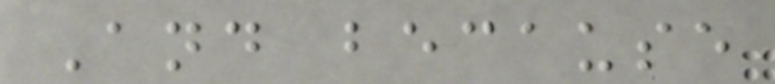And because
